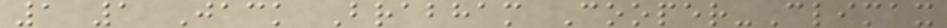1 1 Jack Brabham Cooper-Climax
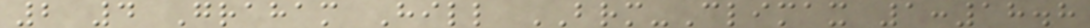2 4 Graham Hill BRM-Climax 1:18.8
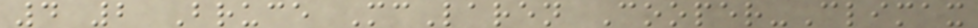4 2 Bruce McLaren Cooper-Climax
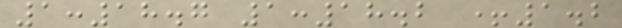1:18.7 1:18.2 +1.2
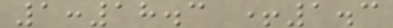1:18.3 +1.3
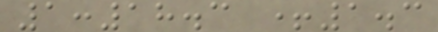1:18.3 +1.3
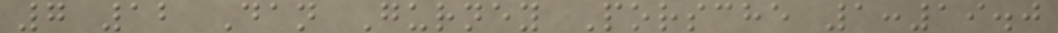7 12 Dan Gurney Porsche 1:19.0
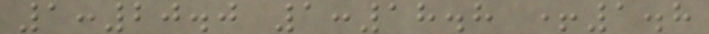1:20.0 1:18.8 +1.8
